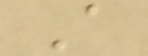A
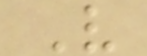V
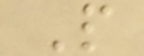P
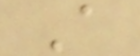A
